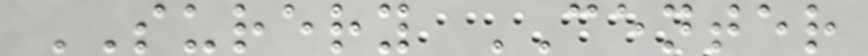SURERY CENTER
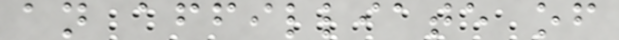an affilliate of
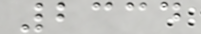2334
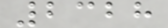2328
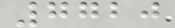7720
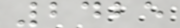2425
